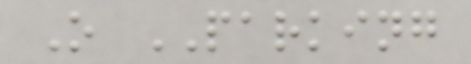O PARKING
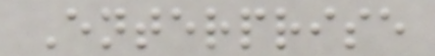Enterprise
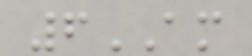6AM
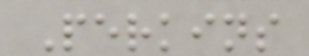Perkins
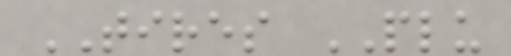TIRES PLU
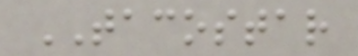TACOSTAR
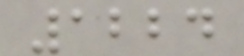1224
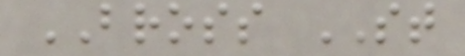BROSS ST
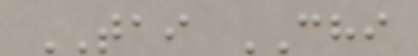TAI CHI
